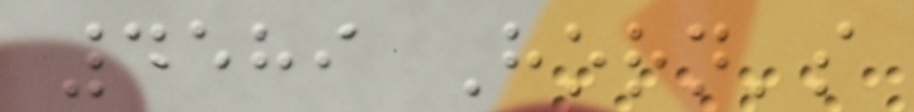4589 Horn's
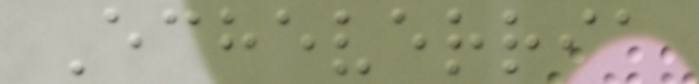Echeverria
